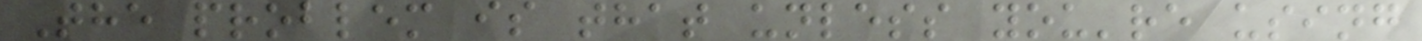The problem is that unless you're using
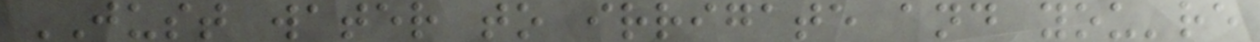JUST water to irrigate and you're
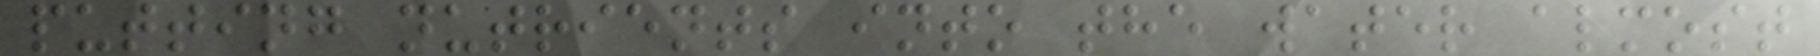putting nutrients into the water almost
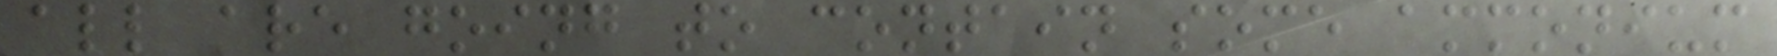all are going to contain some ammonium
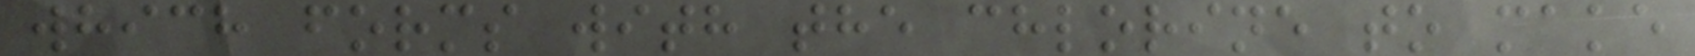which forms with the chlorine to make
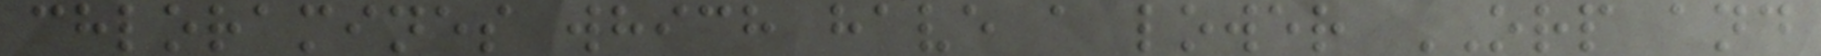chloramines which have a lower ORP and
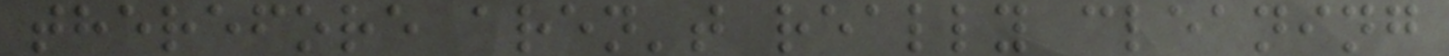therefore aren't really cleaning
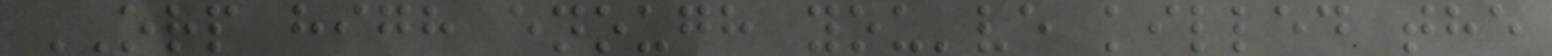ORP high enough you've killed the
